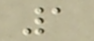1
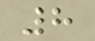8
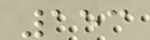153
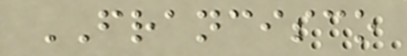FRANCISCO
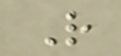R
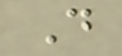D
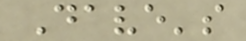Dave's
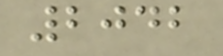2042
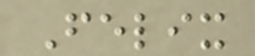Felix
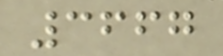3667
